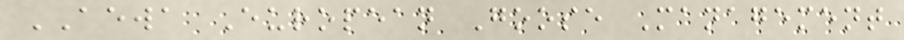AEWA European Goose Management
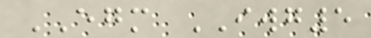EGM IWG5
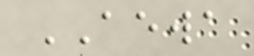AEWA
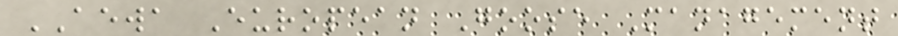AEWA European Goose Management
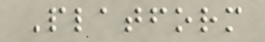Platform
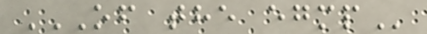OF THE EGMP
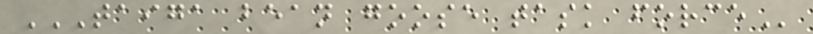TAIGA BEAN GOOSE TASK FORCE
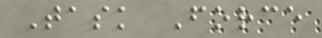Task Force
